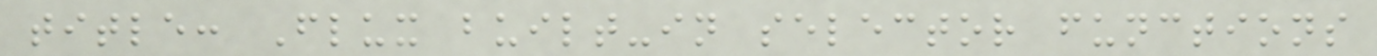title: Flux built-in selector functions
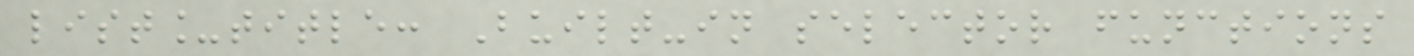list_title: Built-in selector functions
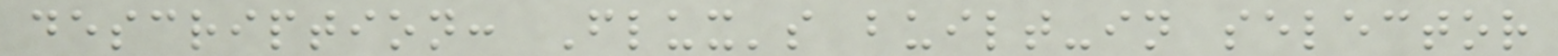description: Flux's built-in selector
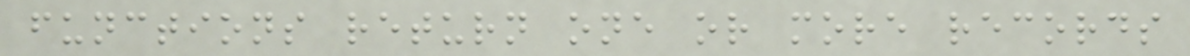functions return one or more records
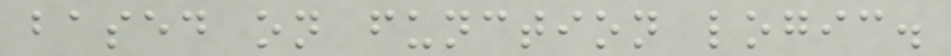based on function logic.
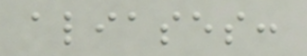aliases:
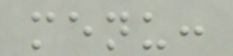menu:
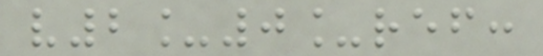v2_0_ref:
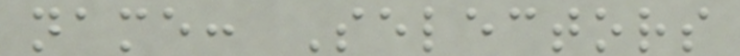name: Selectors
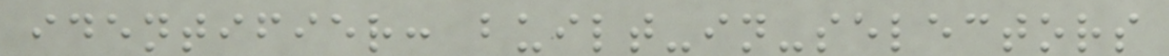identifier: built-in-selectors
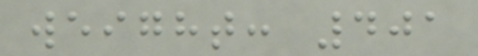weight: 401
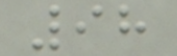98
